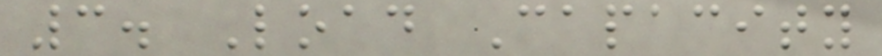3. Load Capacity
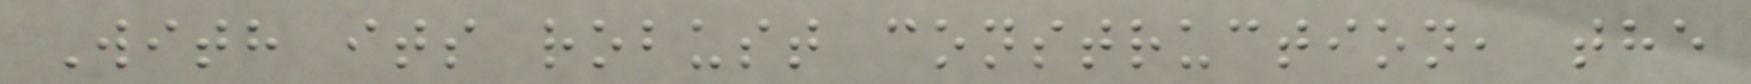With its robust construction, the
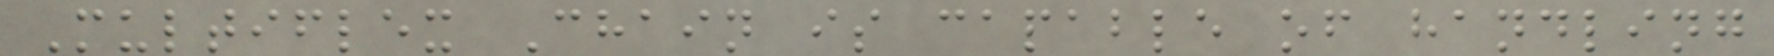Multiflex Chain is capable of handling
